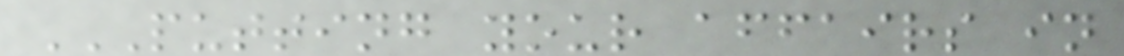PUTTING YOUR AFFAIRS IN
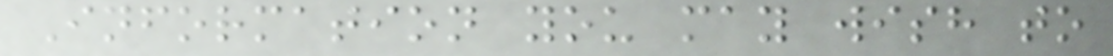Information you may wish to
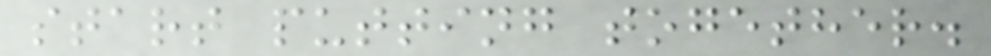start putting together.
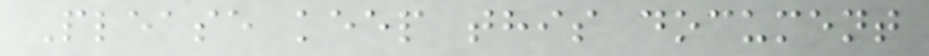Please keep this document
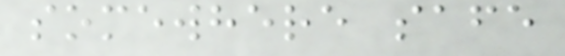somewhere safe
